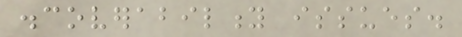discoverability issues.
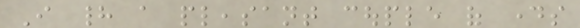I had a pleasant couple of days
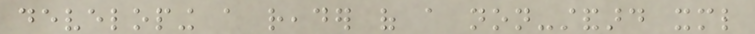developing a reader of a non-standard xml
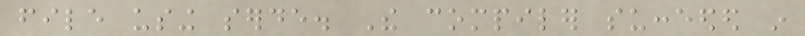file using serde. The compiler succeeded in
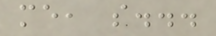me, so...
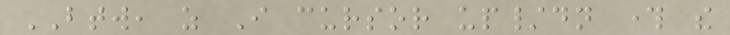BTW, as I cursor up/dn through the
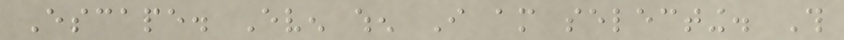Escape. Even when I am selecting. This
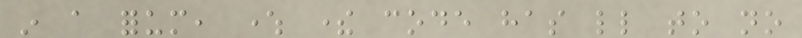in a forum, where there code has little to no
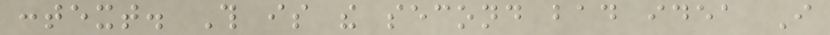context. This is the second bad idea I
